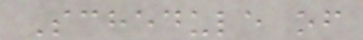Schedule of
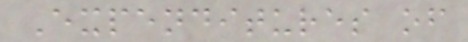Expenditures of
